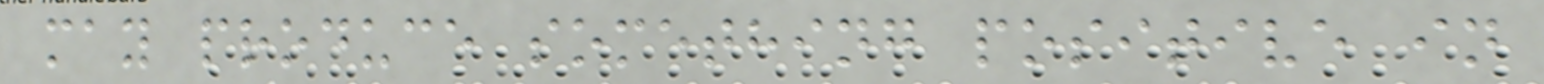may produce something positive in
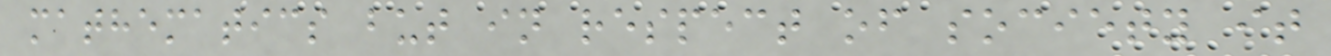mathematics but in respect of society it
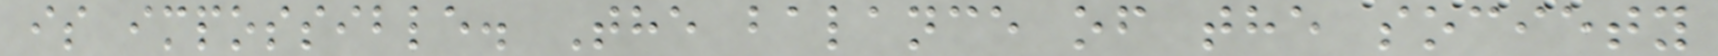is impossible. The balance of the society
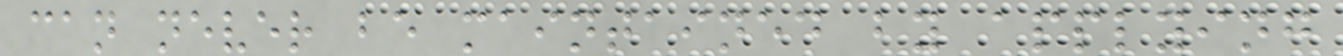can never be maintained by applying
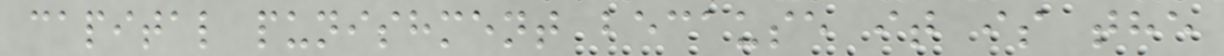capital punishment because it is the
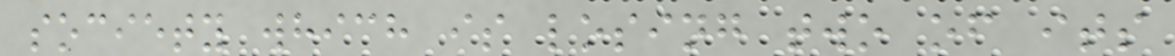society which is losing two of its
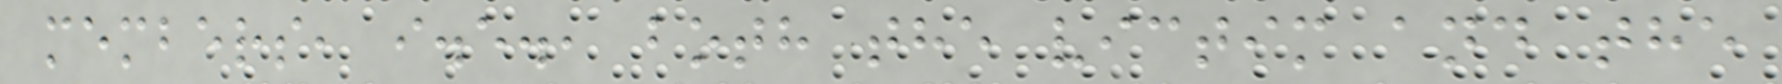members, i.e., both the victim and the
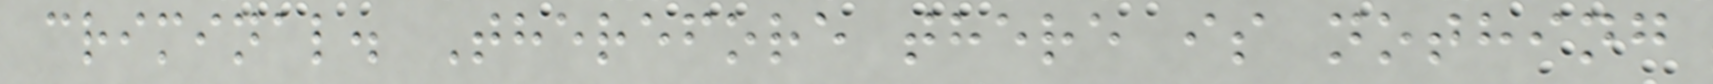criminal. Therefore there is nothing
